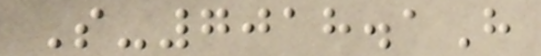S-7018.1H
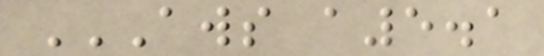AWS A5.1
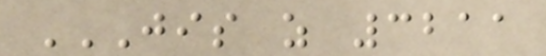JIS Z 3211
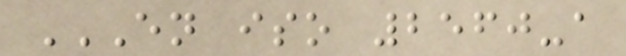EN ISO 2560-A
